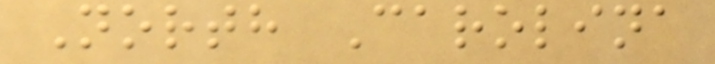North Carolina
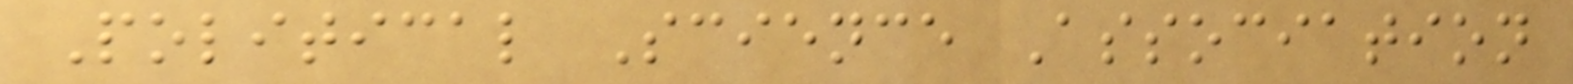Political Science Association
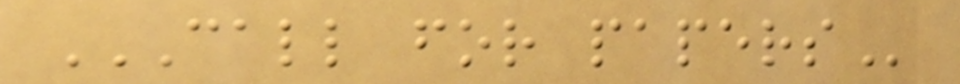CALL FOR PAPERS
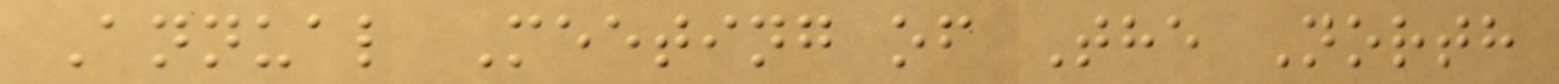Annual Meeting of The North
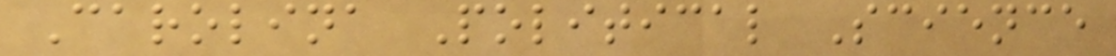Carolina Political Science
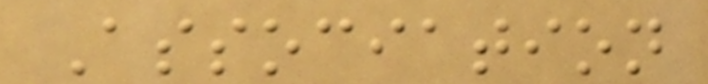Association
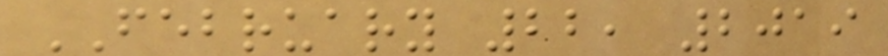FEBRUARY 22, 2019
